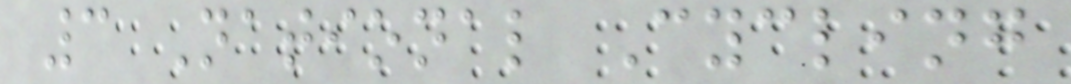3 National Cycling
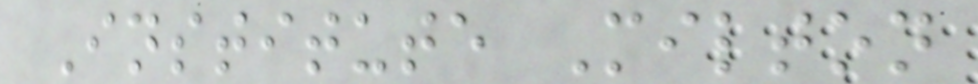Institute Milton
